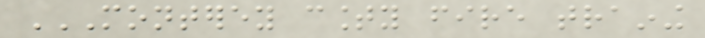MONTEREY COUNTY FIRE TRAINING
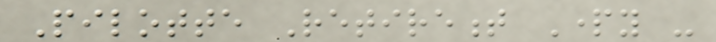Pilotte Retirement Party -
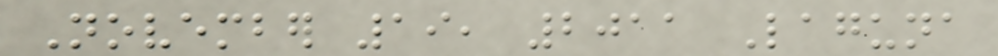November 19, 2011 Laguna
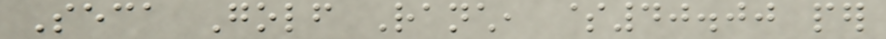Seca Golf Ranch, $40.00 per
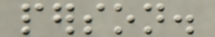person.
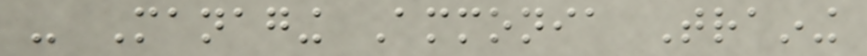- Managing Ammonia Training
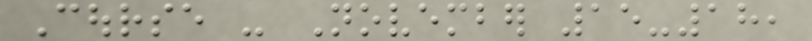Course - November 15-18,
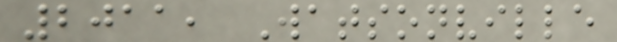2011, Watsonville
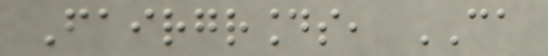Fairgrounds, CA
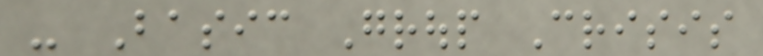- Basic Group Crisis
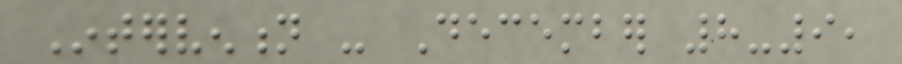Intervention - December 8-9,
